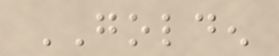GOLDEN
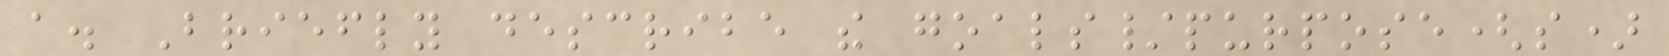a. Briefly describe the goals/purpose(s)
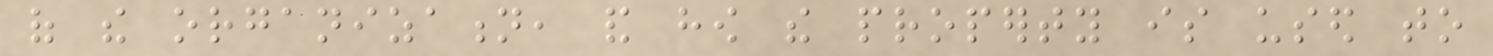of the organization, and how the property is used to
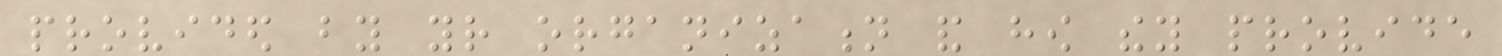provided by your organization and how they provide
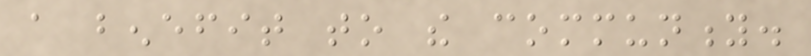a benefit to the community.
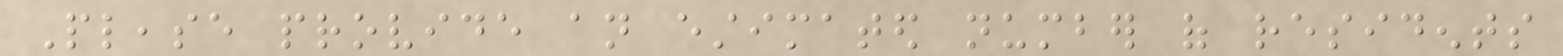Please provide an estimated number of residents
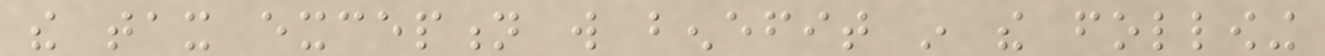the tax exception will benefit in the following
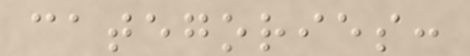categories:
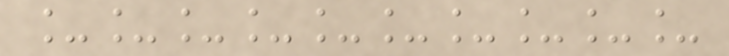__________
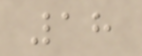18
